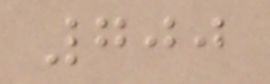700
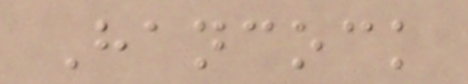Hancock
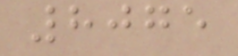8075
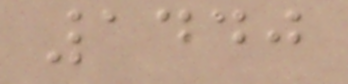1440
